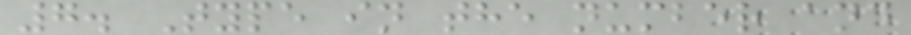7. Type in the number and
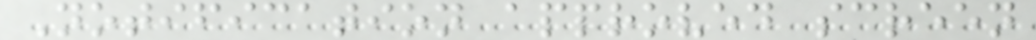Notification approved screen
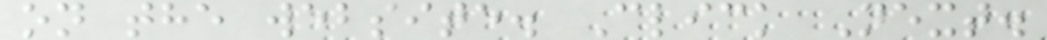on the website. Click Next.
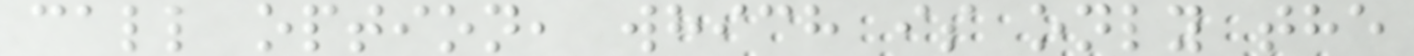call option, which is only the
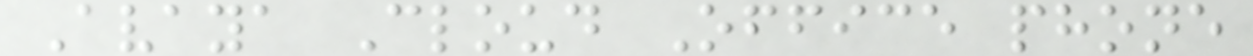Avaya Cloud Office phone
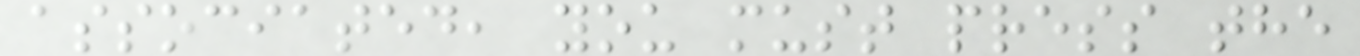associated, you must press the
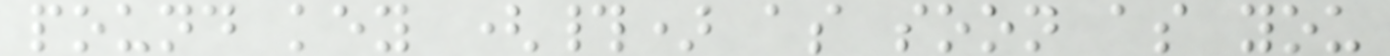pound key (#) as soon as you
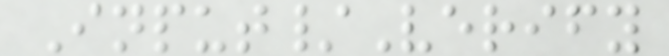Input/Verify
